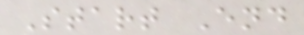Start End
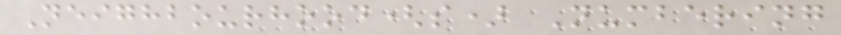Neighbourhood(s) Numbering
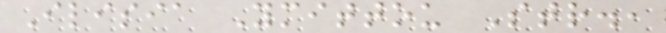Ilisia Ymittou Str.,
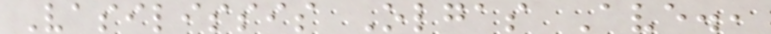Vasilissis Olgas Ave.,
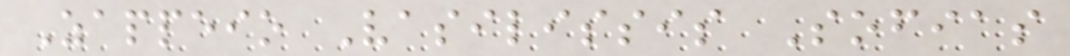Zappeio Vasilissis Sofias
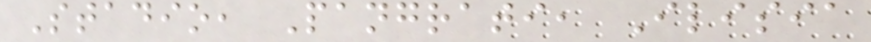Stadio, Pangrati, Ilisia
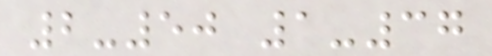2-50 1-37
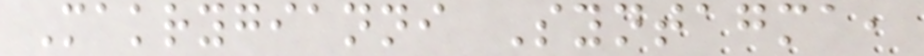Makrygianni Syntagma,
